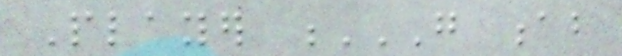Player G AB
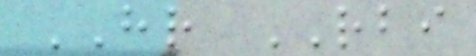HR RBI
